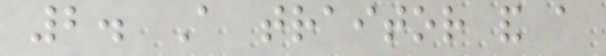2. A traitor and a
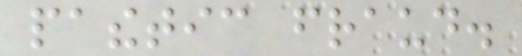pathetic fraud.
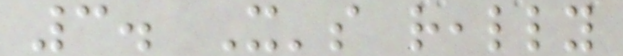3. It's really
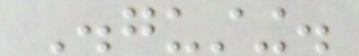Disgusting.
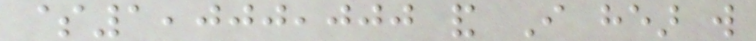$1,000,000 and I hear will
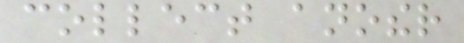collect another
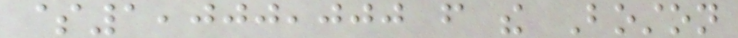$1,000,000 from the Boston
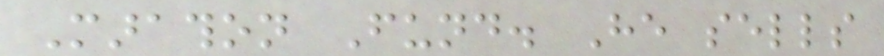Marathon Fund. He sells
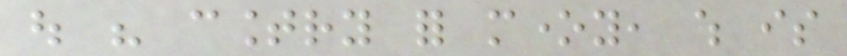out his country for money, which is
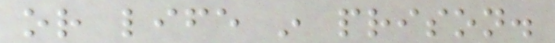or life in prison.
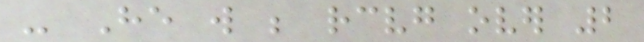- He will be receiving over 2
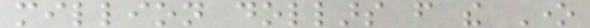million dollars from the One
